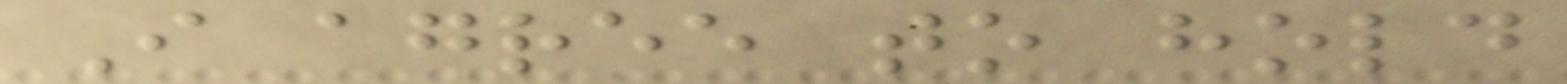I agree to hold
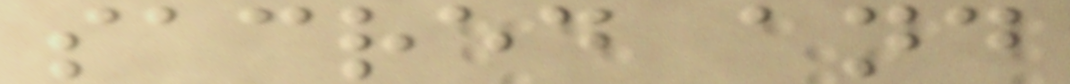sacred and
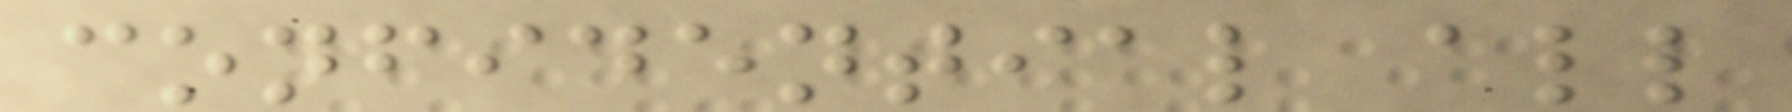confidential all
